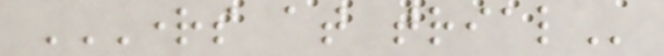RIGHTS AT TRIAL
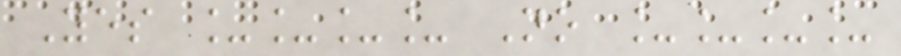Yes ____ No ____
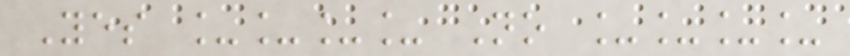Yes ____ No ____
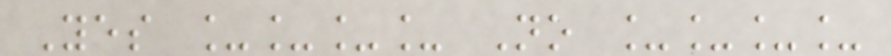Yes ____ No ____
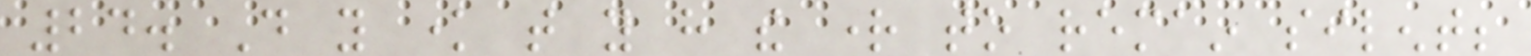24. Do you know that you have the right to remain silent;
